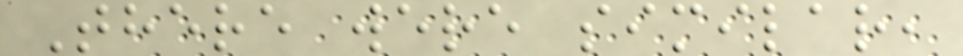There were similar,
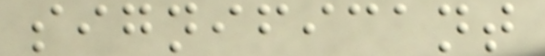significant
